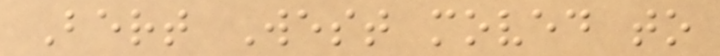Bert West moved to
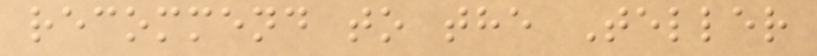recommend to the Teller
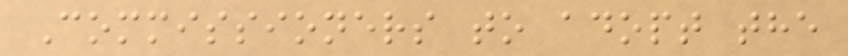Commissioners to adopt the
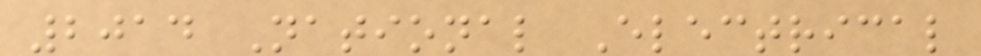2014 National Electrical
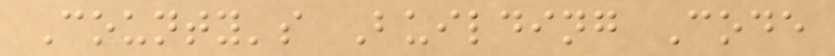County's Building Code
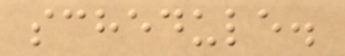schedule.
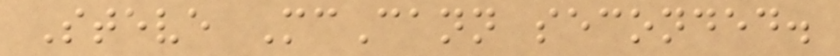Steve McCann seconded.
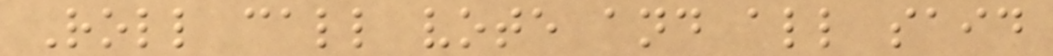Roll call vote and all said
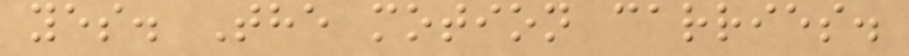yes. The motion carries.
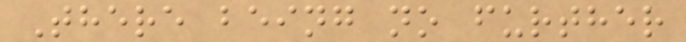There being no further
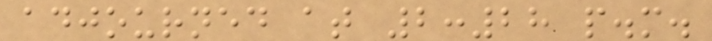adjourned at 2:28 p.m.
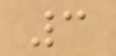3
